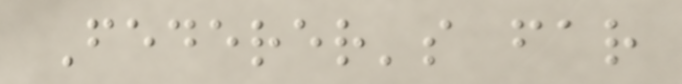Federer's far
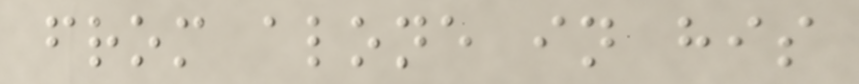from alone in his
